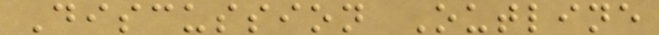Discussion Outline
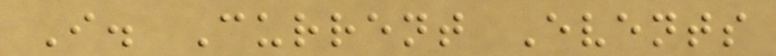I. Current Events
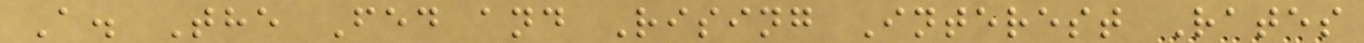A. The Fed and Rising Interest Rates
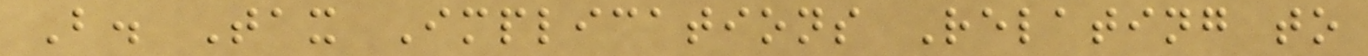B. Tax Implications Relating to
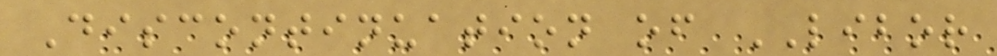Discontinuation of LIBOR
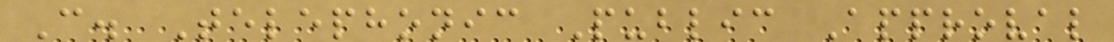C. Telephonic Public Approval
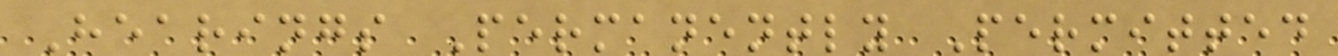Hearings Permanently Permitted
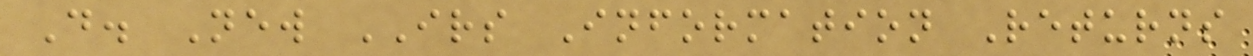D. New IRS Information Returns
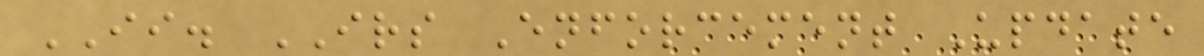II. IRS Enforcement Update
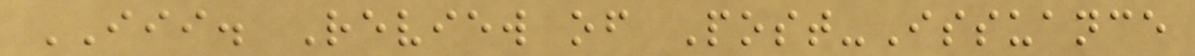III. Review of Post-Issuance
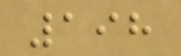198
